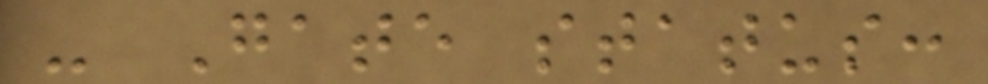- Gate status:
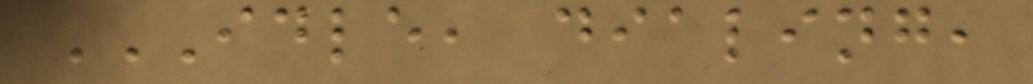IDLE, DIALING,
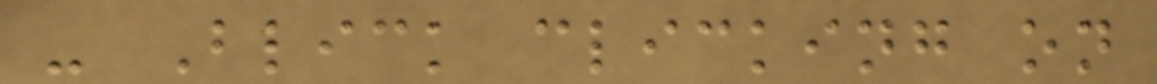- Blick clicking on
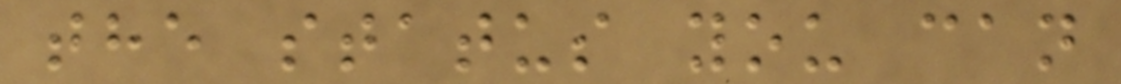the status you can
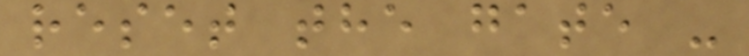reset the gate -
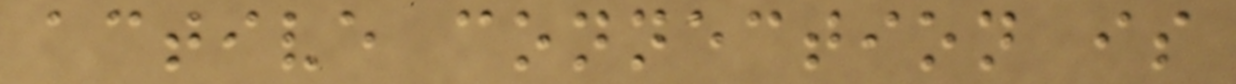active connection is
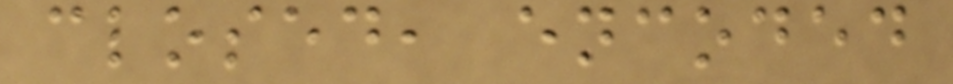closed, encoded
